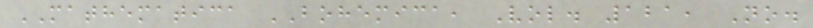MATHEMATICA BOHEMICA, Vol. 121, No.
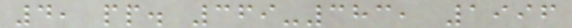4, pp. 369-383, 1996
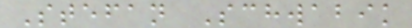Stefan Schwabik
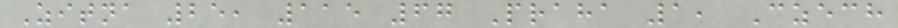Zitna 25, 115 67 Praha 1, Czech
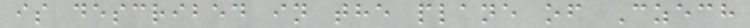is described in the plane of Czech
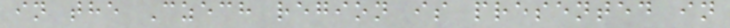in the Czech region is presented in
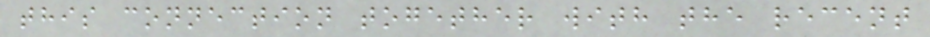this connection together with the recent
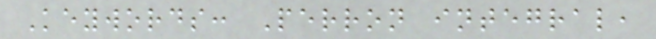Keywords: Perron integral,
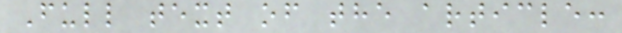Full text of the article:
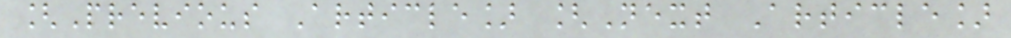[Previous Article] [Next Article]
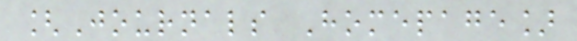[Journals Homepage]
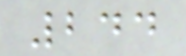244
